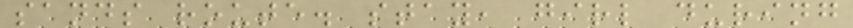sands route. stay, girl during
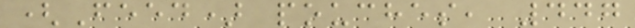(Feed) pouches, 447
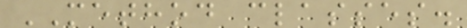METHOD classes.
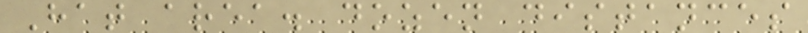Hat area. dozen distances
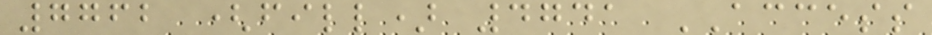7762 (fill) 4741 ACCESS
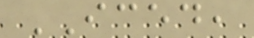ICED,
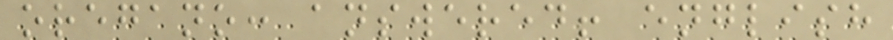oregano: answered! english
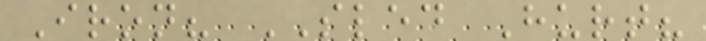Iron? SLED Hurt?
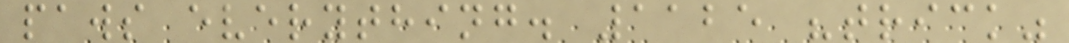paws everything. 1125 "trick"
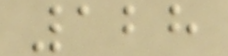128
